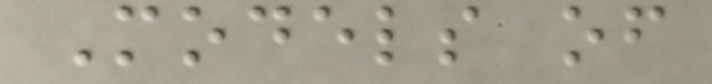Models of
